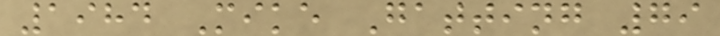1984 Mike Gatting 79
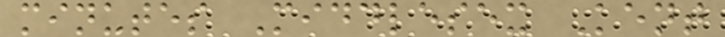minutes Middlesex Kent
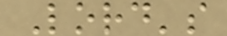Lord's
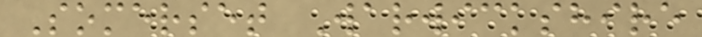Somerset Warwickshire
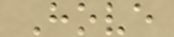Hove
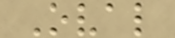Oval
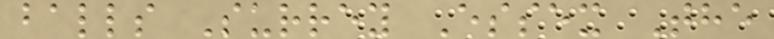balls Surrey Essex The
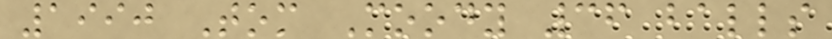1990 Tom Moody 36 balls
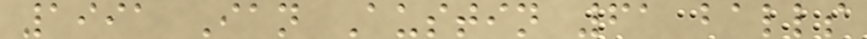1991 Ian Austin 61 balls
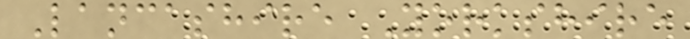Lancashire Yorkshire
